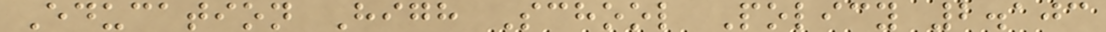Education High School Policy 2.103
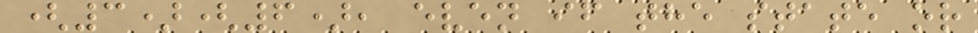(3)(6), even if the state or
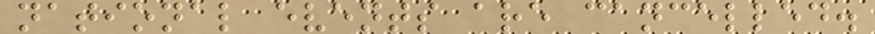national events are cancelled.
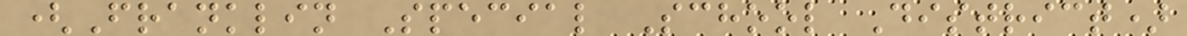(Franklin Special School District)
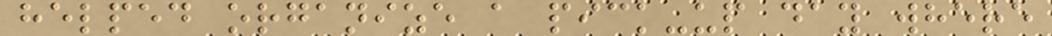helped organize a pick-up day where
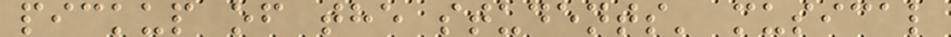pickup of the students' musical
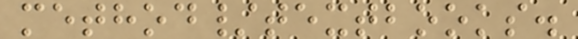method/textbooks.
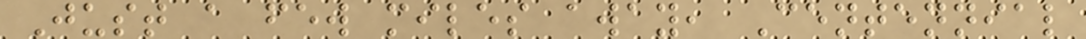Just a few miles away, Centennial
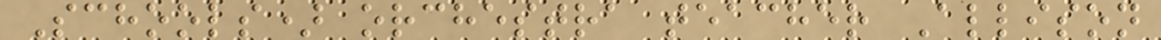Schools) orchestra teacher Allison
